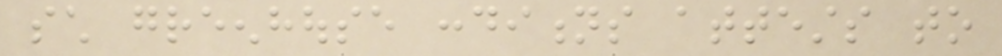such greenhouse conditions attests to
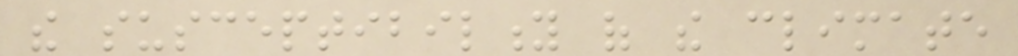the susceptibility of the climate
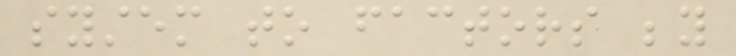system to factors beyond
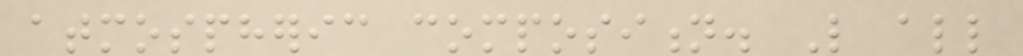atmospheric composition. Like all
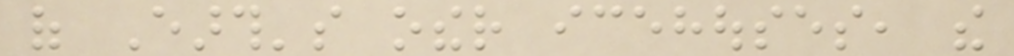of Earth's other icehouses, the
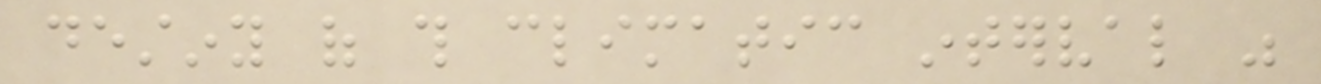destiny of this climatic interval was
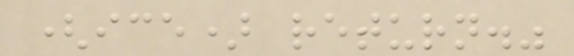(ice) return."
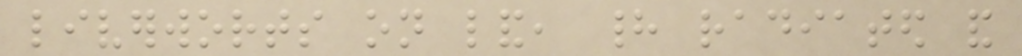liverworts on land, had radiated and
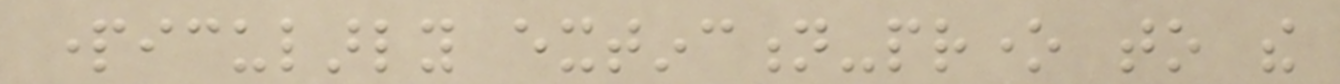particularly extinction-prone to the
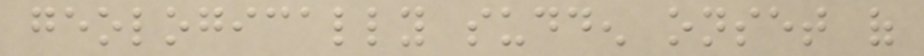geologically sudden onset of
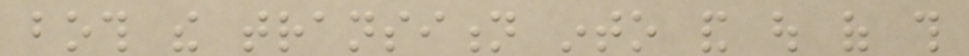both the transition into and out of this
